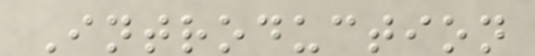Introduction
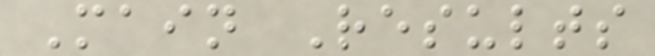Main Results
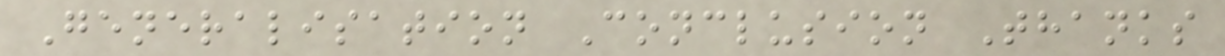Generalisation Conclusion Thanks
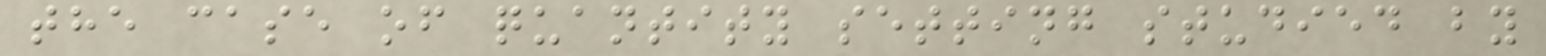the case of quantity setting studied by
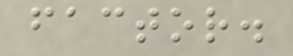factor.
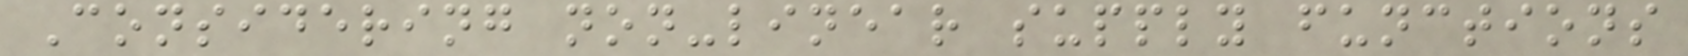Considering non-linear supply functions
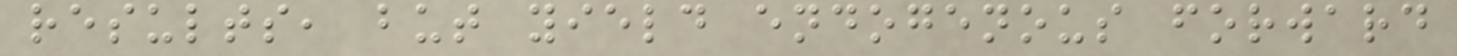results, but yield endogenous forward
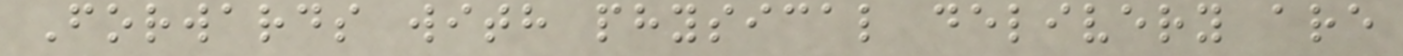Forwards with physical delivery are
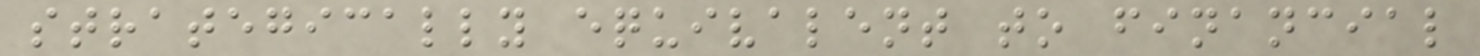strategically equivalent to financial
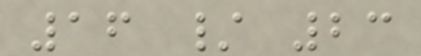16 / 23
